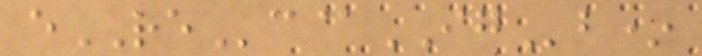eREc@IGb*
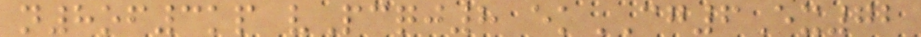n8of3kp vPcqj8 ekCG6Ex72
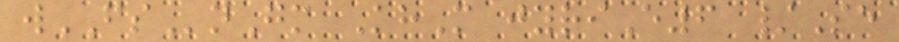wFSnGm KhM jyriE6 /Se
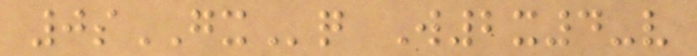0sGXq W2x4-v
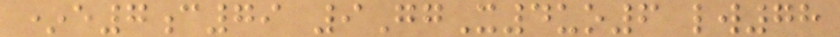*e7c79 9GgX4uo6 lw78
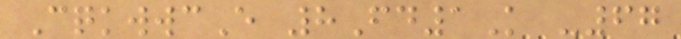CqkwwcE 8Fd1K -67
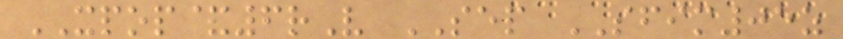XPOP&6rV SEP SFIM05z
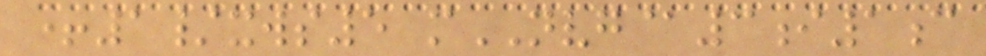+1/xws5 mNVG@3i1c
